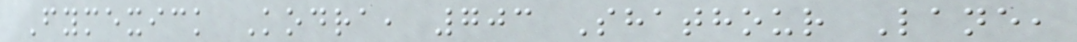Fymexick Kodra, 703 Shathour Lane,
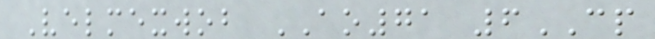Velmexwob AO71 6CP
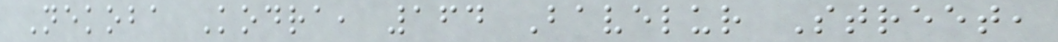Nekoba Kodra, 164 Bavelur Street,
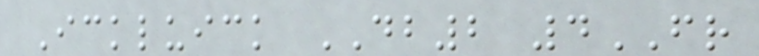Ickluick DB2 4FR
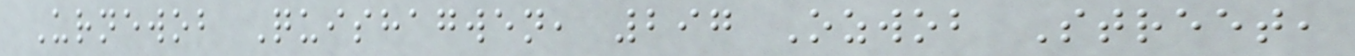Urnewob Quishagwen, 297 Ozwob Street,
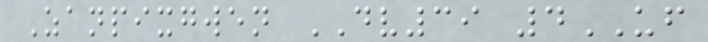Zanpixgwen DV39 4UF
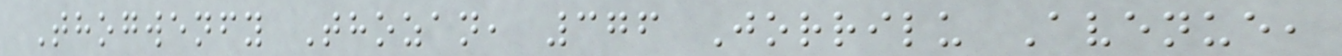Thogwenfy Thozan, 376 Jorrilu Avenue,
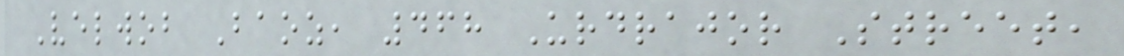Velwob Baoz, 468 Urdrajor Street,
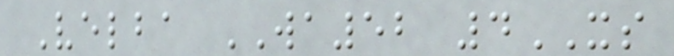Velba WA52 4XS
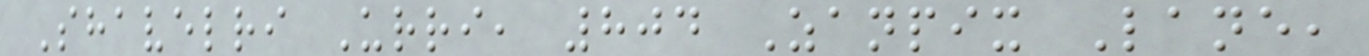Shavelri Urri, 804 Zanpix Lane,
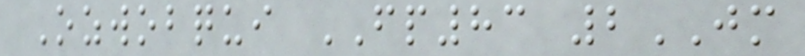Ozwobqui FP83 2JM
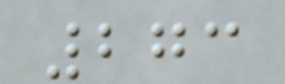273
